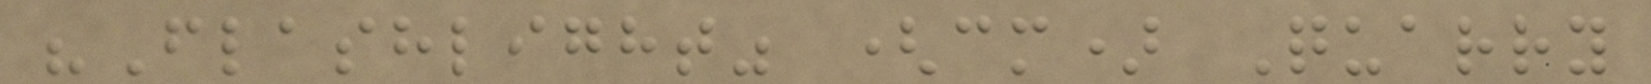"Flashlight" (cm) Quarry
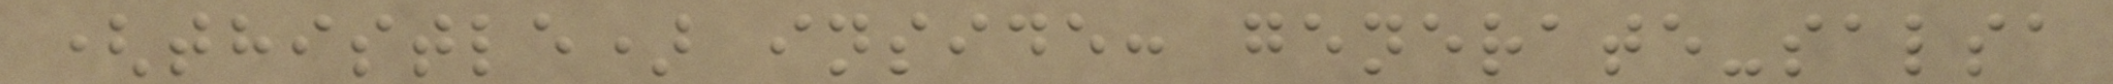(thistle) inside: generate-salsa
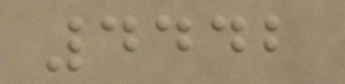4442
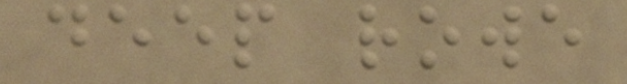deep rowe
